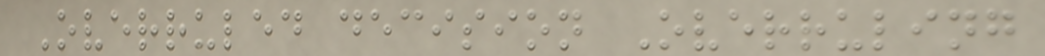Overruled decision Overruling
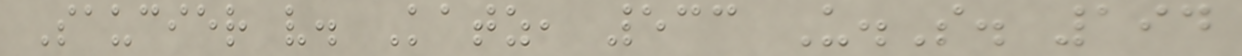Saucier v. Katz, 533 U.S. 194
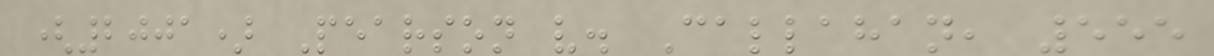(2001) Pearson v. Callahan, 555
